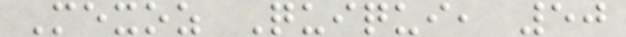Mexoz Quiqui, 50
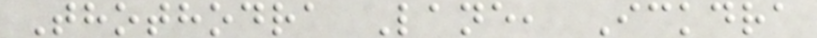Thothodra Lane, Ickdra
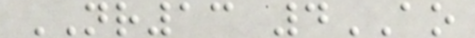NR13 4AO
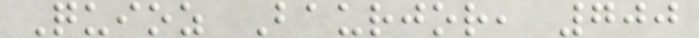Quioz Baurjor, 700
